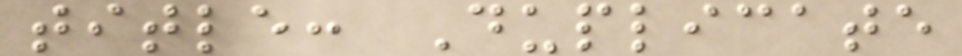title: Duplicate
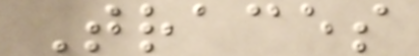Traces
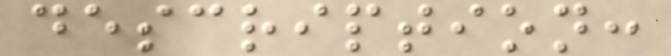description:
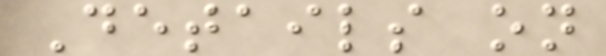Details on
